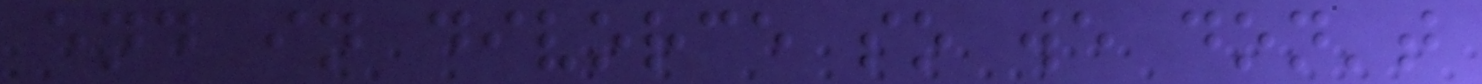end in divorce so we don't
